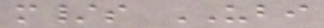m/s UBI
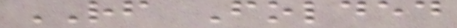RF Folded
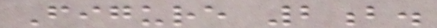Figure 2b.
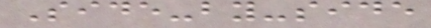Side-by-side
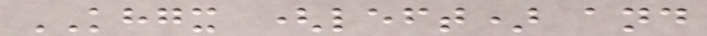KHGX (left) and
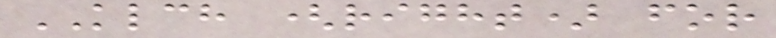KLCH (right) for
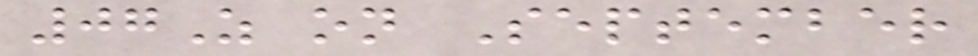07Z on September
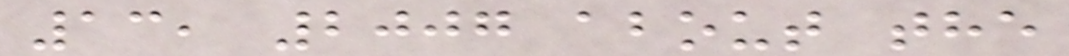13, 2007 about the
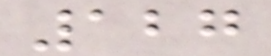127
